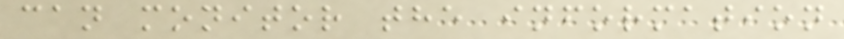can monitor the information
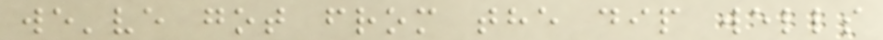we've got from the dip wells
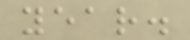year.
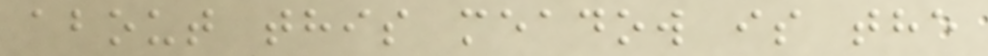about this meadow is the
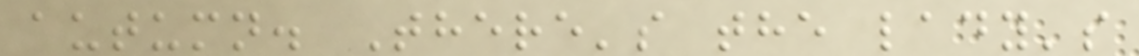autumn. There's the lady's
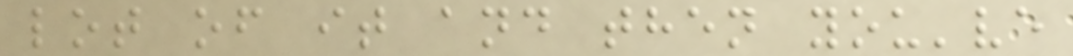lot of it and then you've
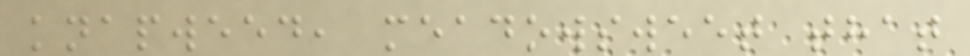knapweed, meadowsweet that
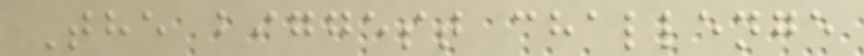The biggest challenge
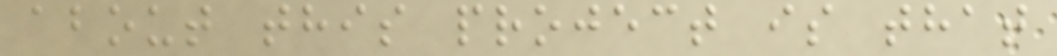about this project is that
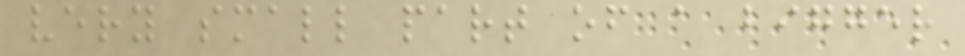very small part of a bigger
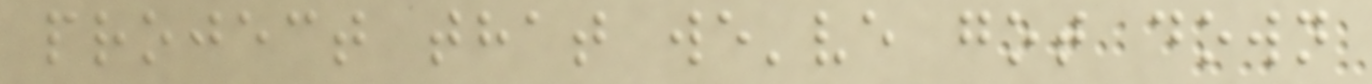project that we've got down
